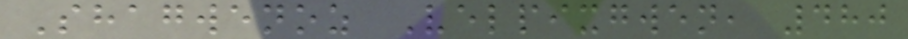Shagwenoz Velpixgwen, 480
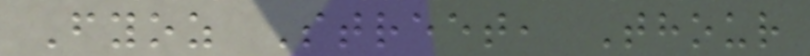Fyoz Street, Thour
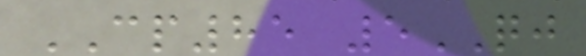CP85 5QJ
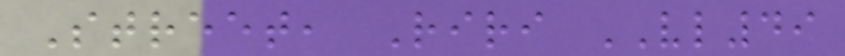Street, Riri VL49
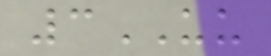3UU
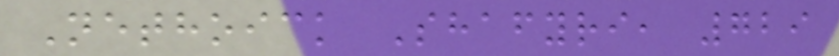Nethoick Shafyri, 729
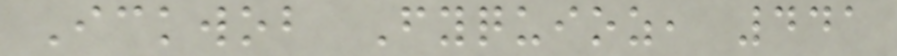Ickwob Fyquioz, 441
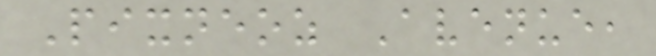Pixneoz Avenue,
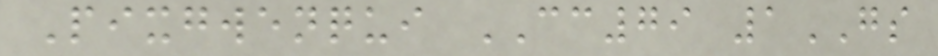Pixgwenqui CC79 1GS
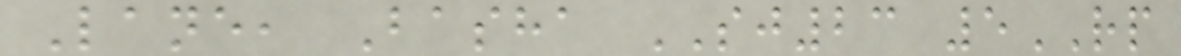Lane, Basha SJ23 5RP
